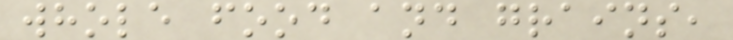whole food and grains,
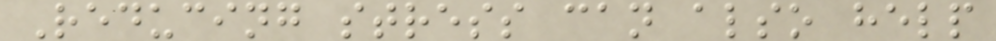Reducing stress can also help
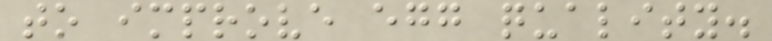to improve egg quality.
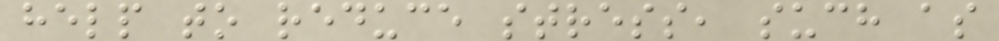help to reduce stress, such as
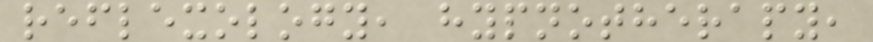reflexology, hypnotherapy,
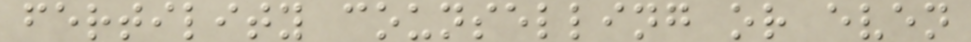fertility counselling or even
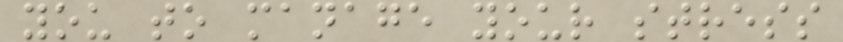you to manage your stress
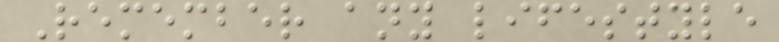Remember any lifestyle
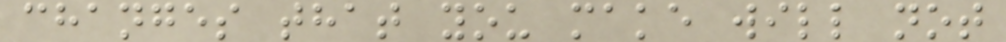changes that you make will not
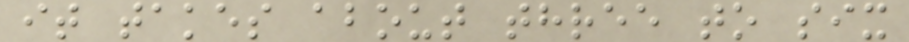it takes about three to six
